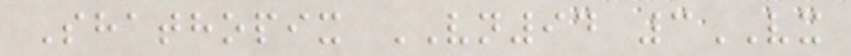Shathopix VN94 3VX
